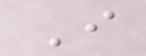I
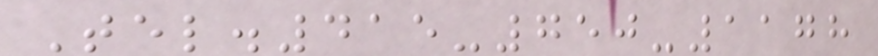Tel.415-750-1178
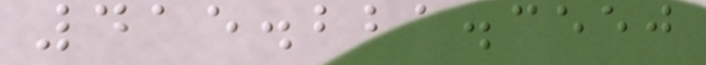415.221.3550
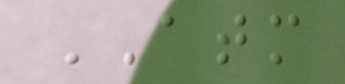ATM
